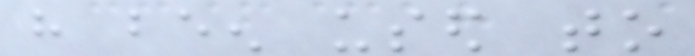have been used to
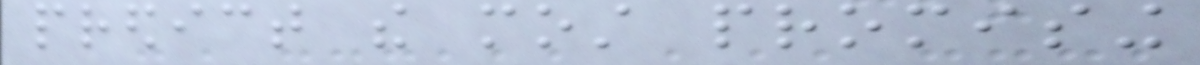predict the most promising
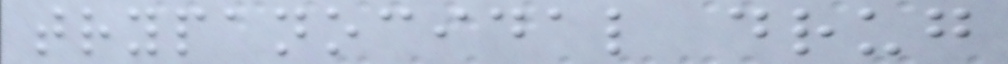trypanocidal drug
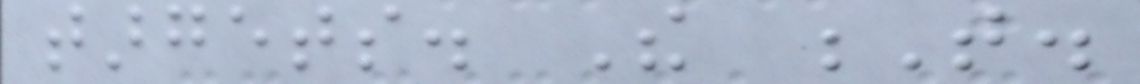targets. The T.
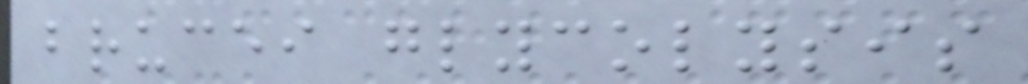brucei glycolysis
